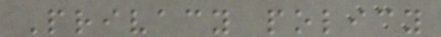Privacy policy
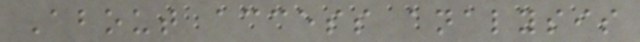About access analysis
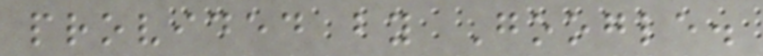provided by Google.
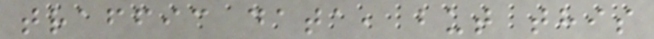traffic data, but this
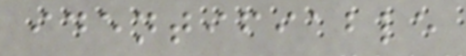identifiable
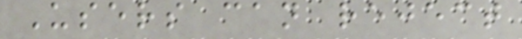Users can reject
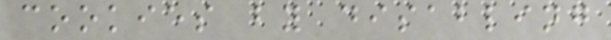cookies by disabling
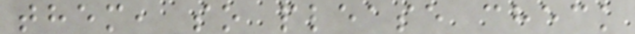them, so please check
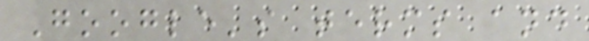Google's terms and
